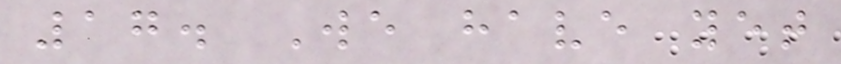17. We have yet
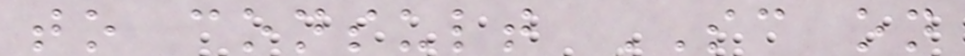to consult SC on
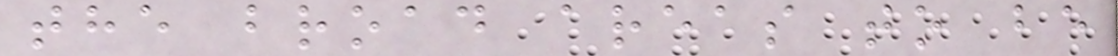the broad areas to be
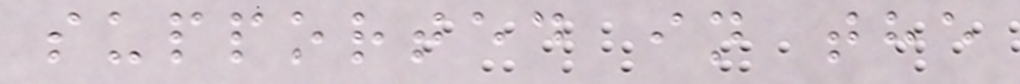supported in the
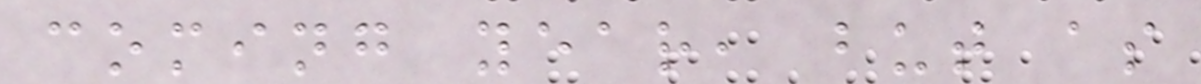coming year, but as
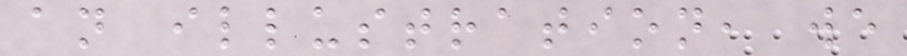an illustration, we
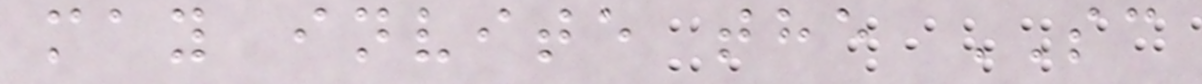may invite the SC
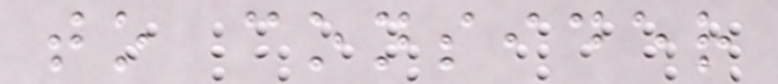to consider
